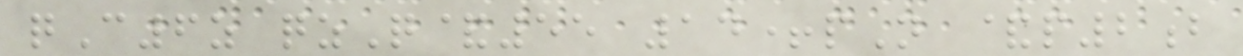qC6z qzQ&55 14+pN &p2b
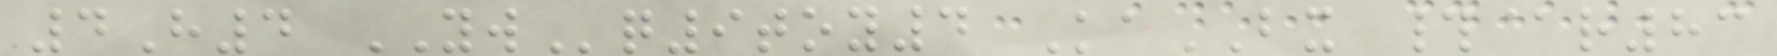4H4 YWq9toy4 KaBX #@r83
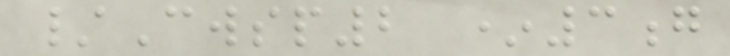/Cwsp2 *3g
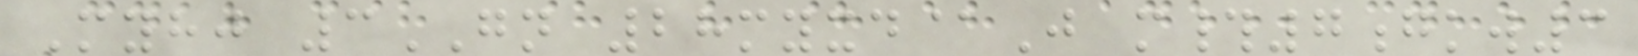Myhj 3GN 28myxd@J m#7gkw3
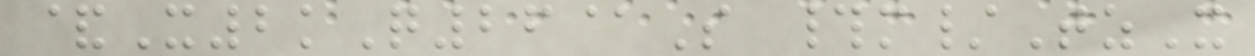&X2kQ26@S #m/TzX
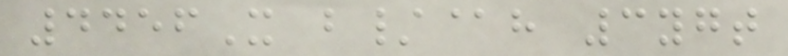4456X b/@h 3ygt
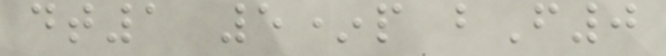dt1 5*p bF0
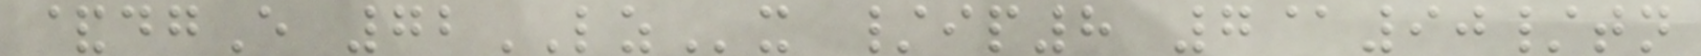&dgE 72LZx /ip8 7@90/tn
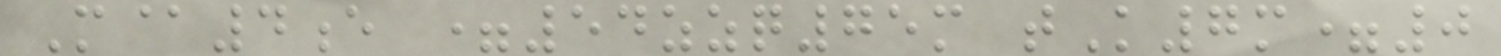M@4e =54zzq75m tK7m=0
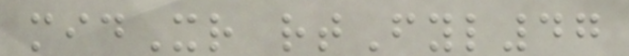midXr rtFyl47
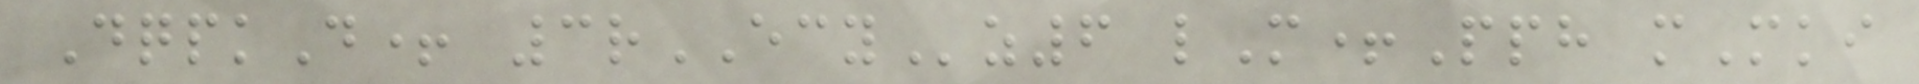DqpkD+ 3rECYz6 lM+Pph mMki
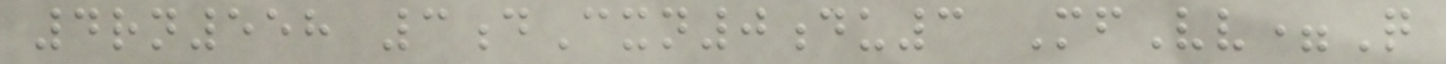4rn558 3dCxn0du3 MfVv=Q
